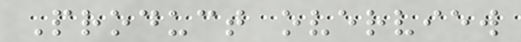Product overview
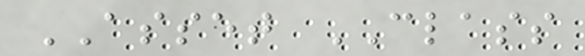ASSET CLASS
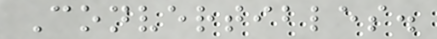Convertibles.
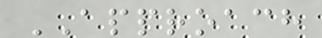APPROACH
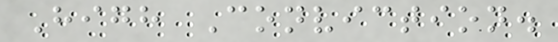High Conviction.
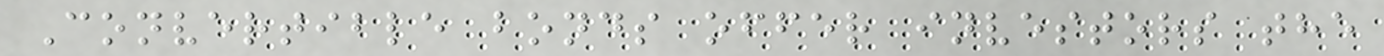Convertible bonds offer investors the
